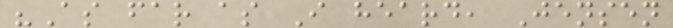"As far as I heard, Jensen
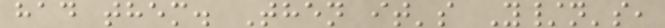had them. Then it's Y/n's,
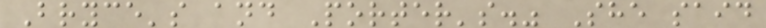Bryce's and Porter's." She said
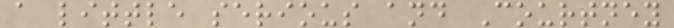a little serious and Courtney
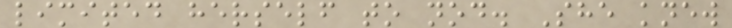limited herself to nod. She knew
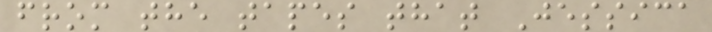from the tapes that Jessica
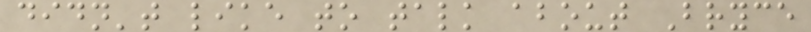didn't like to talk about Bryce
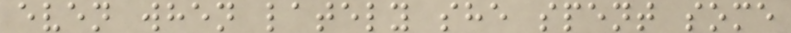even when lately she spent some
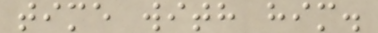time with him.
